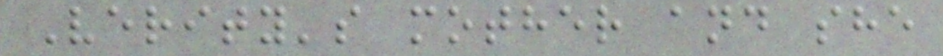Verity's mother and she
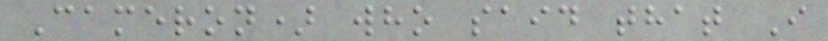Cameron) who said that I
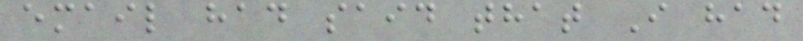email had said that I had
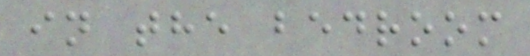in the bedroom
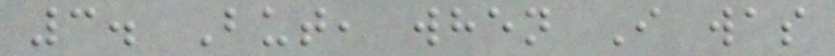3. But, when I was
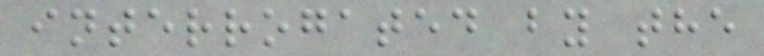interrogated by the
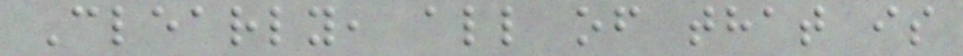Clearly, all of that is
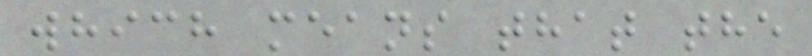which means that the
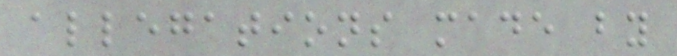allegations made by
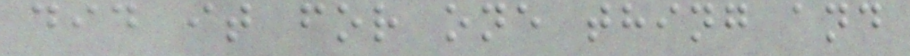did it for one thing and
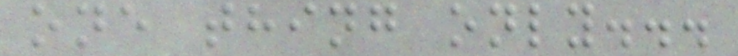one thing only...
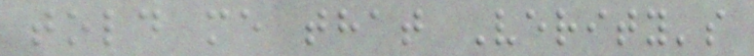told me that Verity's
